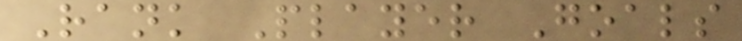Rank Player Goals
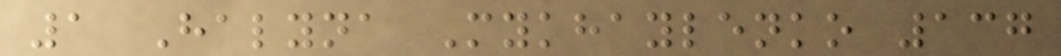1 Halyna Mykhaylenko 137
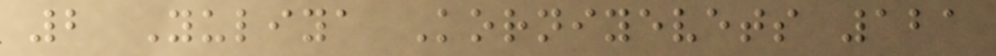2 Yuliya Korniyevets 121
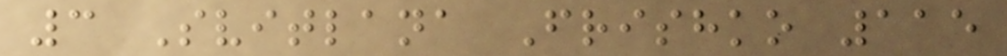3 Svitlana Frishko 115
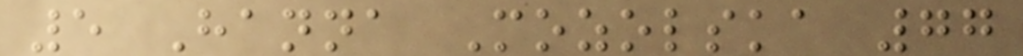5 Hanna Mozolska 77
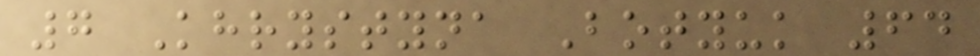7 Khrystyna Botyuk 64
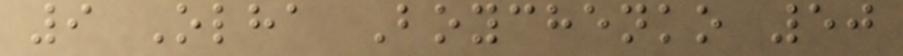9 Olha Boychenko 50
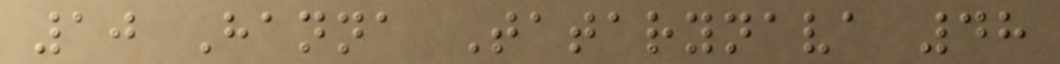10 Hanna Tatarynava 48
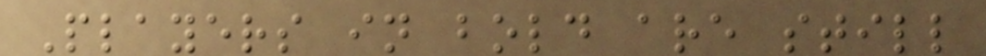Players in bold are still
